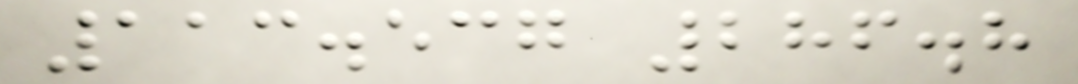113.537 286.8
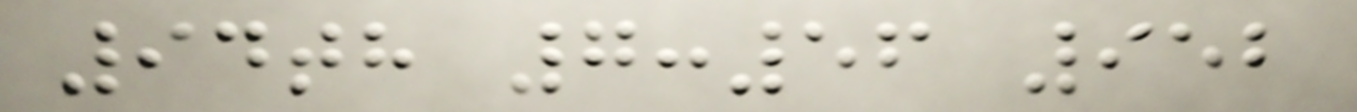94th 7:56 952
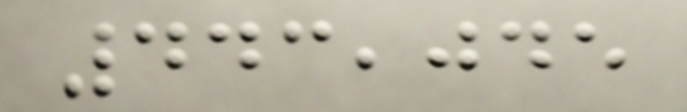443,045
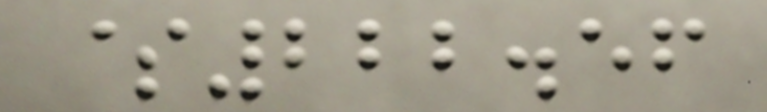$222.56
